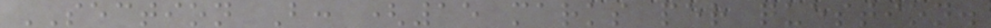SECTION B: (15 marks per question.
